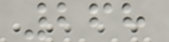268
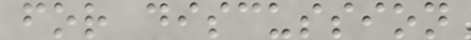for discussion
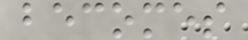becomes
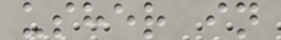usher in
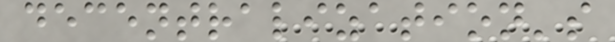decentralization's
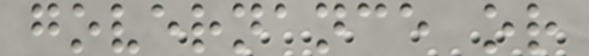governance or
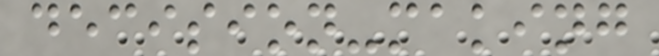decision-making
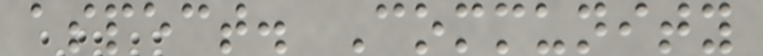aspect. Community
